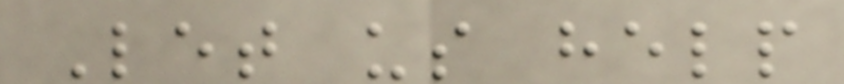Let us help
